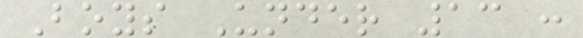Boys Under 13 :
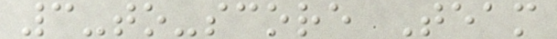3-to-score Team
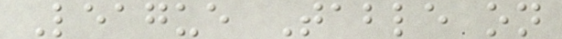League Table on
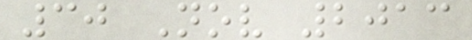30 Nov 2013
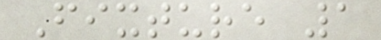Fixture 1
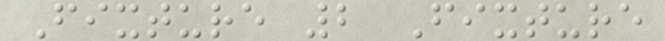Fixture 2 Fixture
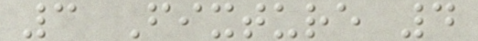3 Fixture 4
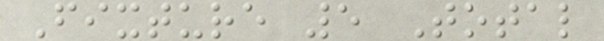Fixture 5 Total
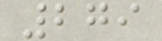279
